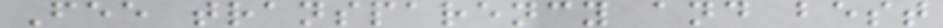Fee transparency and best
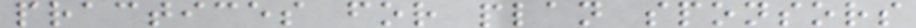practices for plan sponsors
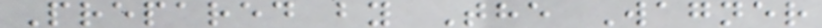Prepared by The Wagner
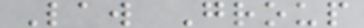Law Group
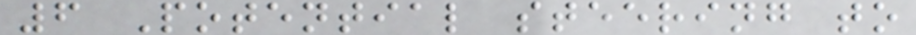6 Potential steering to
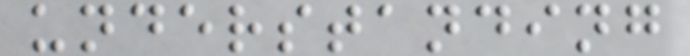understanding
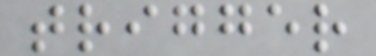trigger
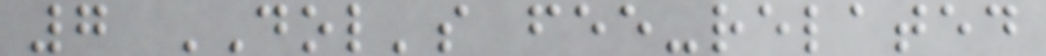7 DOL's fee-related
